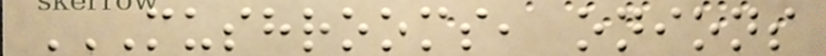MUSHROOMS, ONIONS
